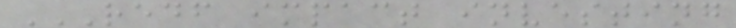REDF IMPACT INVESTING
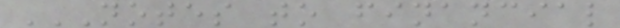NOTES TO FINANCIAL
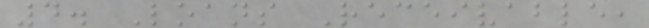4. Loans Receivable,
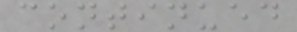continued
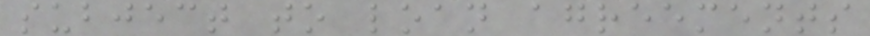subject to loan agreements
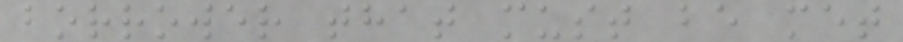borrower that must be met
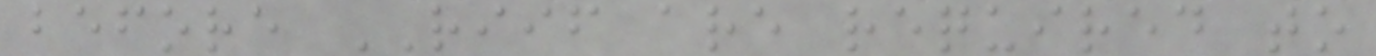before RIIF are required to
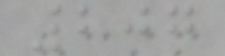207
